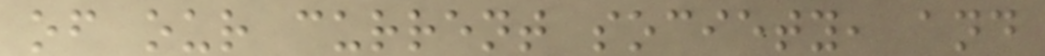of our current society, and
